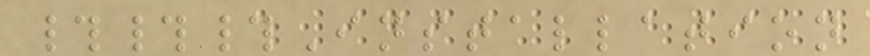###Installation
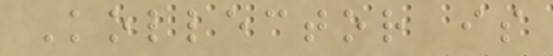Kollector is
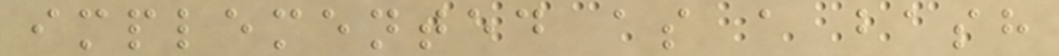implemented as a bash
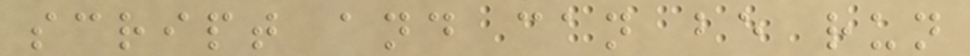script and can be run
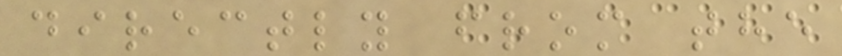directly from the
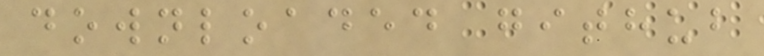downloaded github
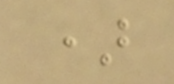)
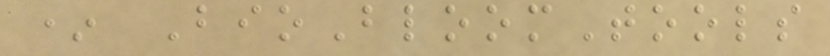* BioBloomTools
